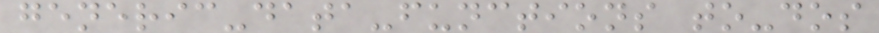generic-data-functions to-dos
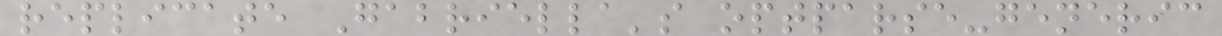replicate Gabriella's optparse-generic
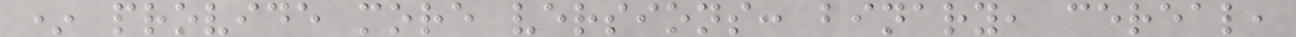* provide more versions: binary, cereal,
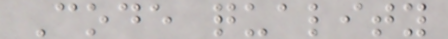Code quality
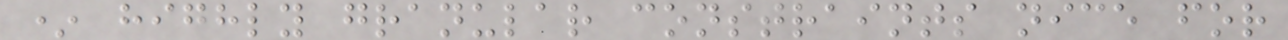* highly granular constraints nice for
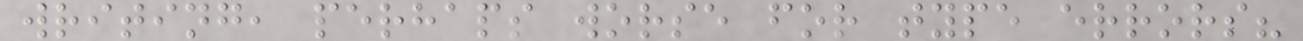writing, perhaps worse for type errors?
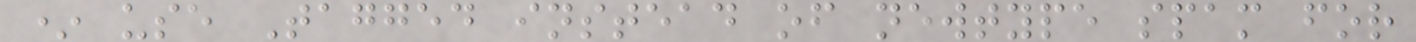* use Tagged instead of newtype spam for
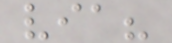via?
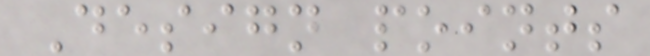Design points
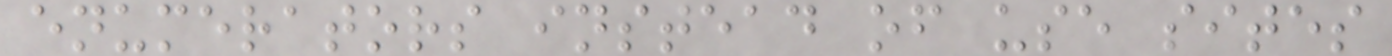enumerators instead of use sites
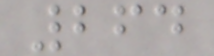264
